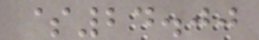$24.00
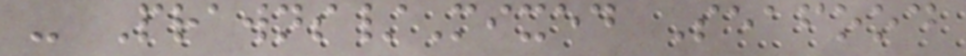- Prawns/Mixed Seafood
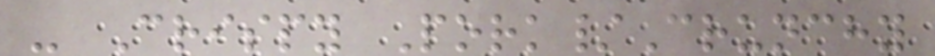- Crispy Pork/Crunchy
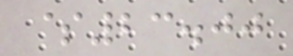$23.00
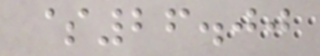$26.00
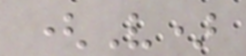(V)
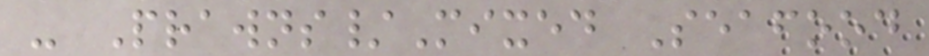- Prawns/Mixed Seafood
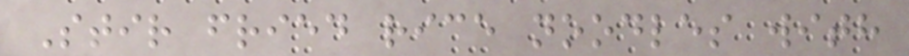Stir fried rice noodles with
